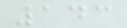143
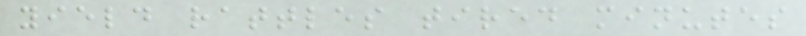yield rattles tired minutes
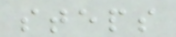steps
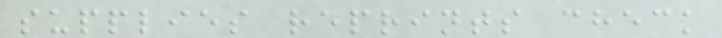supplies reprints check
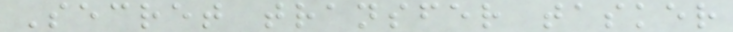Secret transfer tasker
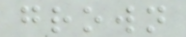grown
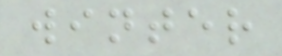winter
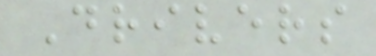Drivers
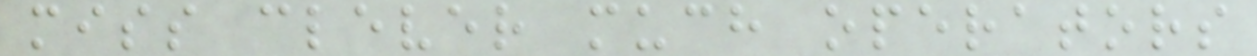miss clever much operators
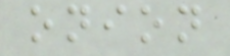onion
